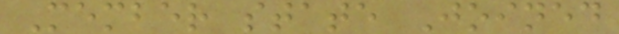Member state Joined
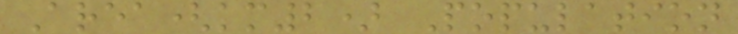Area(km2) Population
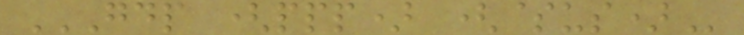GDP (PPP) ($US)
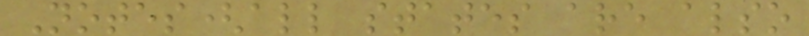Notes(all states are also
